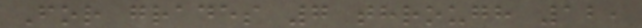For grades 7 through 12,
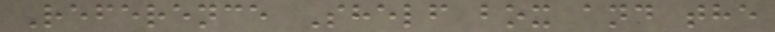Reference Shelf box and the
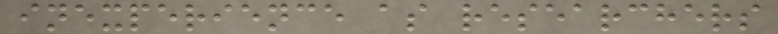inexperience as researchers
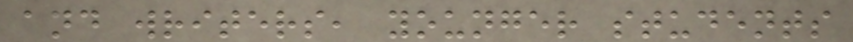and writers, younger students
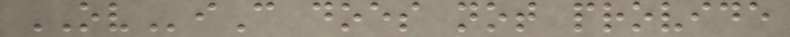OViC does not provide
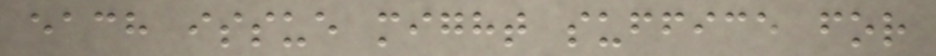each issue might suffice for
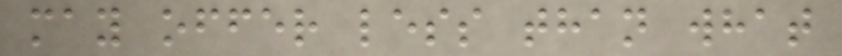may offer less than what
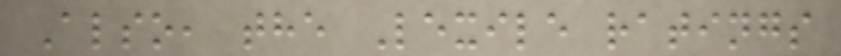Also, the Lexile ratings
